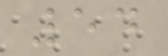54
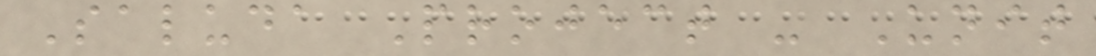Saluda Project - Unit
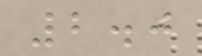2.0
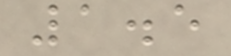1.5
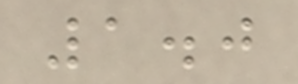1.0
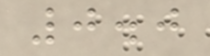0.0
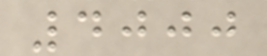4000
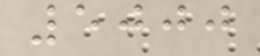5000
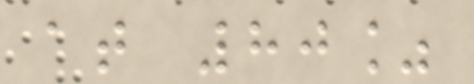at 80%
